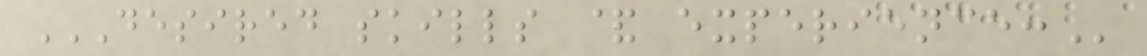DESIRED SKILLS & EXPERIENCE:
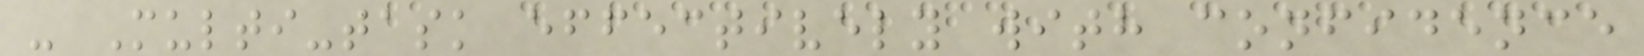- Multi-task effectively with confidence
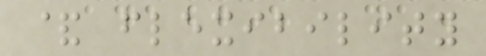& flexibility
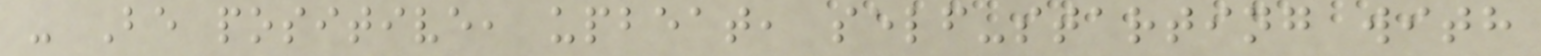- Be positive, upbeat, self-starting with
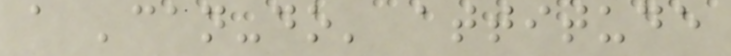a 'can-do' attitude
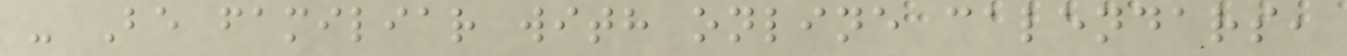- Be familiar with online calendars,
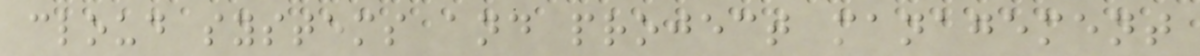cloud systems and project management
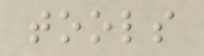tools
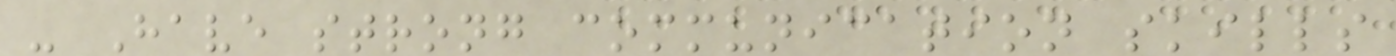- Have strong communication skills
